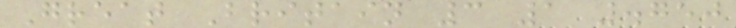Great Britain 3 1 .750
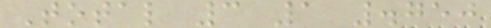Total 3 1 .750
